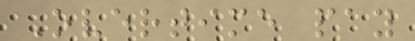Overtime pay
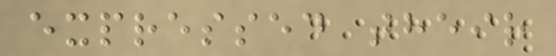expressed their
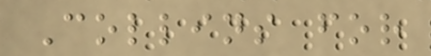Collins for
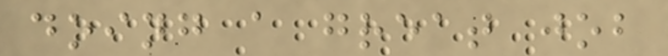doing a great job
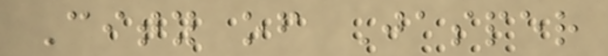City of Jasper
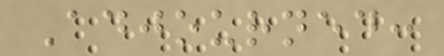Adjourned:
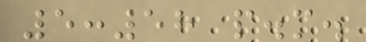5:58 p.m.
